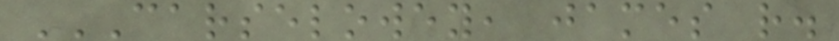CARSELOWEY, JAMES R.
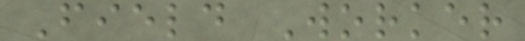Field Worker
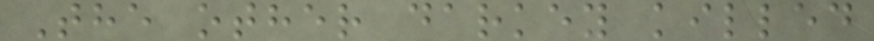The other darkey killed
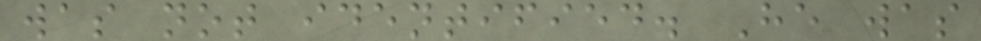was not identified. He was
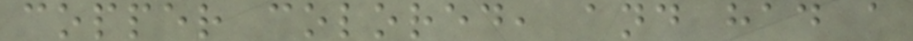copper colored, and had a
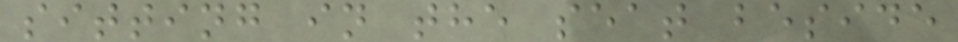sitting in the seat beside
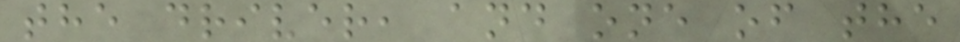the driver, and one of the
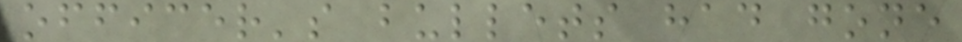officer's bullets had gone
